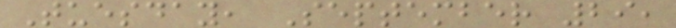Tuesday, September 29,
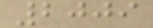2009
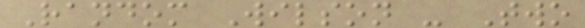Random Wilson - Two
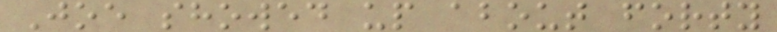Joe showed up about forty
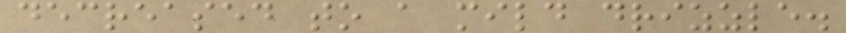decreased to a mild drizzle.
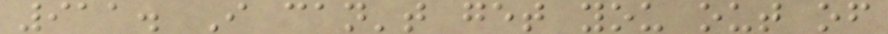911. I can't get you out of
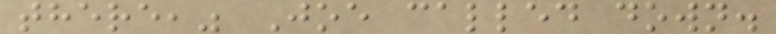there," Joe called down.
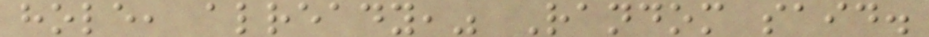hole, already," Random said.
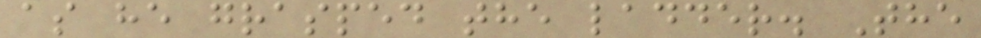as he grasped the ladder. The
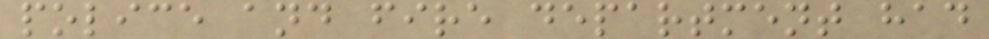police and fire department had
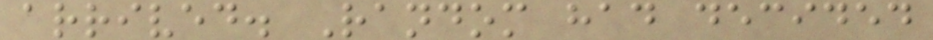arrived. Random had decided
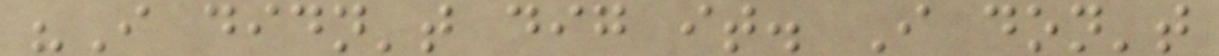"I didn't dig it. I don't
